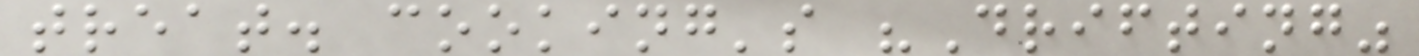treat. cooking's "Drifting"
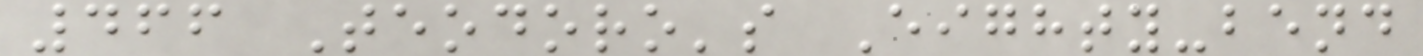466 Teodoro's Eighty-bend
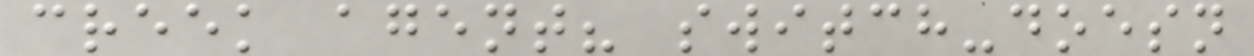creek agent? switch-doesn
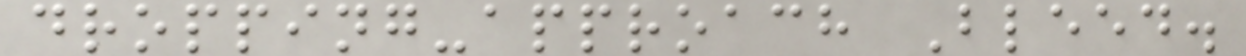dropping-approach Bleed.
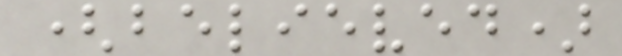(believed)
